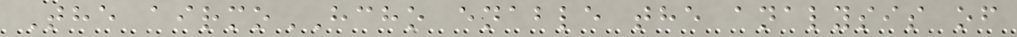The airmoHCHO enable the analysis of
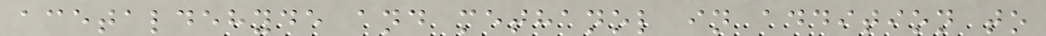acetaldehyde and methanol in addition to
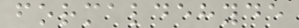formaldehyde
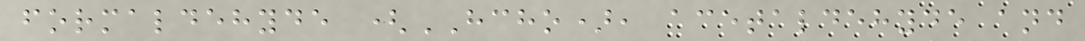formaldehyde (HCHO), acetaldehyde and
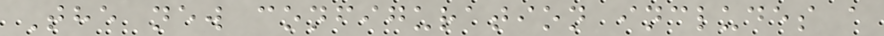The new configuration includes a
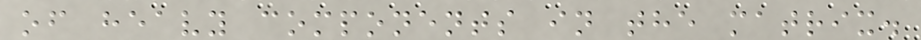of heavy components in the matrix.
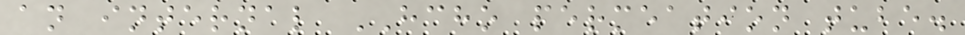an internal HCHO permeation tube.
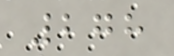278
